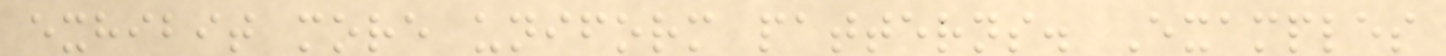exhibit more uniform patterns. Examples
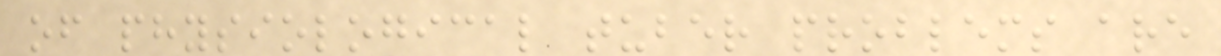of physiological tuber problems are
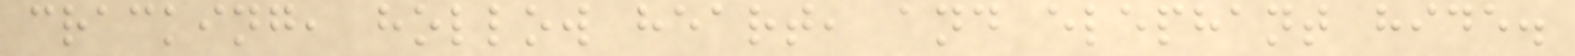cracking, hollow heart, and elephant hide.
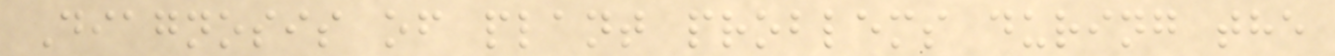Diagnosis of plant problems during the
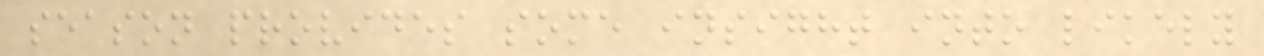season provides some insight into likely
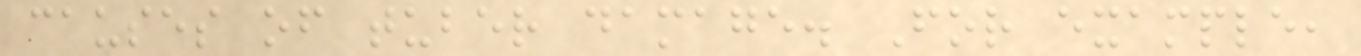causes of tuber damage. For example,
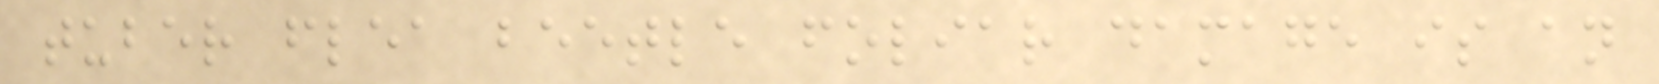tuber flea beetle foliar damage is an
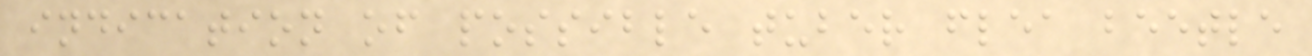indication of possible tuber flea beetle
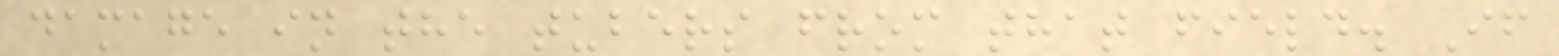damage in the tubers from that field. If
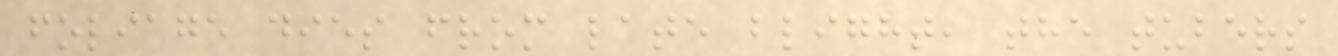foliage dies from late blight, the tubers
